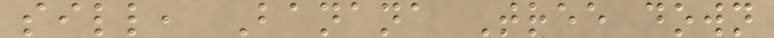sill, Banana Tree down
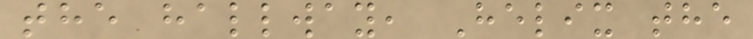the hallway, Helix the
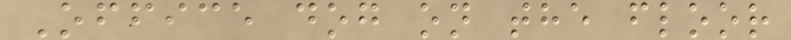Office dog on the floor
